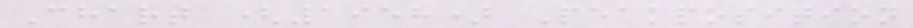Chart (1958) Peakposition
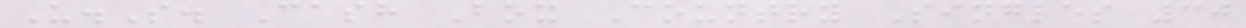U.S. Cash Box Country Singles 30
